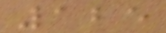125
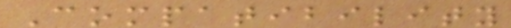Compatibility
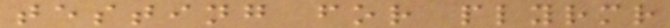testing for plyrmr
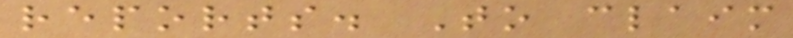reports. To claim
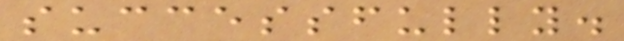successfully.
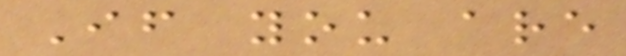If you are
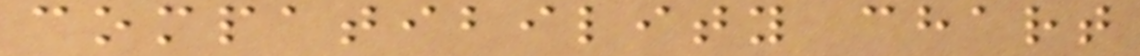compatibility chart
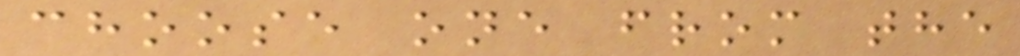choose one from the
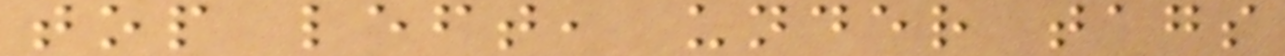top left, under tags
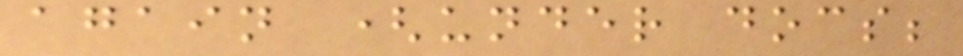again (under docs;
